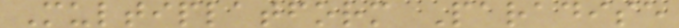Multiplatform Paradise
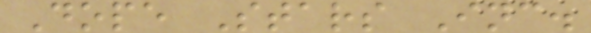Dope Stars Inc.
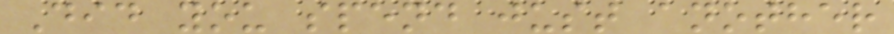Did you spend just another
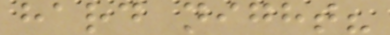hard night?
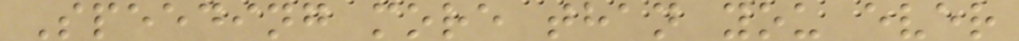Speeding more than you ever
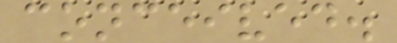conceived.
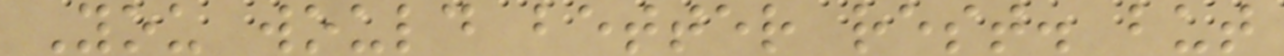You would better rest. but
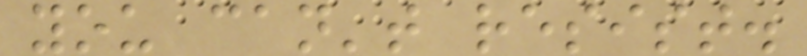you can't resist.
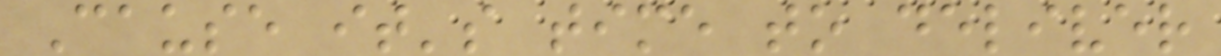Cause it's time to deliver
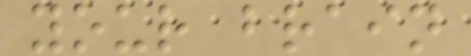your brain
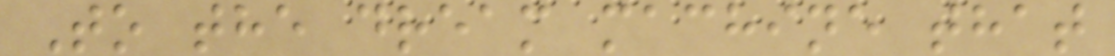To the dream machine that
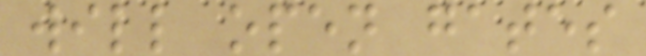will open gates
